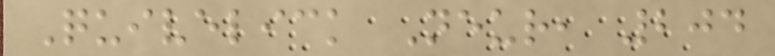Quivelick Neur, 204
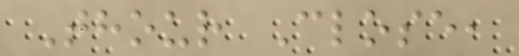Thour Close,
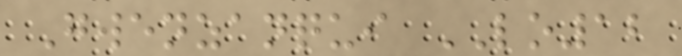Gwenzanqui LO12
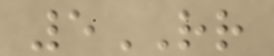5RR
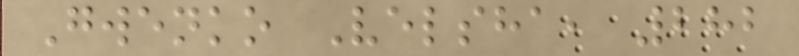Gwenko Velsha, 282
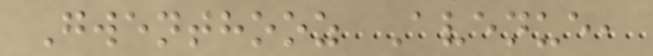Gwenthooz Avenue,
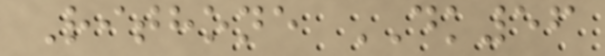Rithone DK56
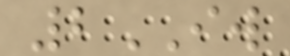2IW
